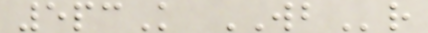5pcK WBr
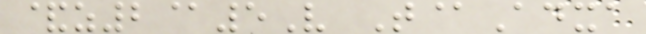&z2@5V T@Adxa
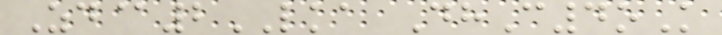Zd@2LKA DhC4oK
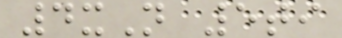4xN 5ti
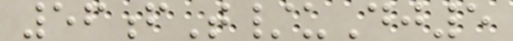56fT/uDj5
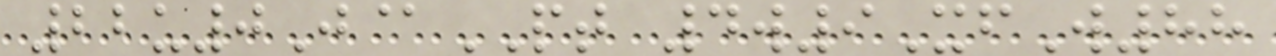22u0J@PT 4w9XfW88
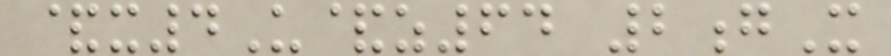&x4U&z64 2gX
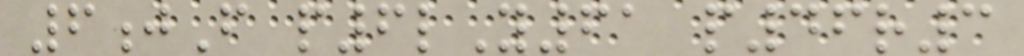6jF p6lY61 p46r3
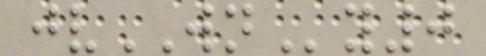jvWNy0
